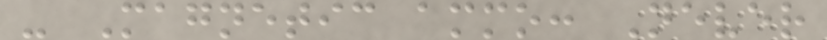- Magnetic ammo: Never
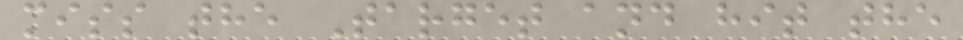miss the Target and hit the
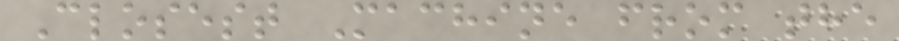Closest Machine from the
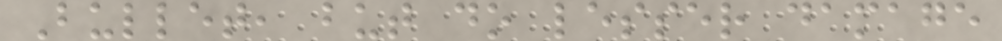Bullet, but do lesser damage
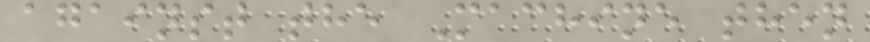against the Machine then
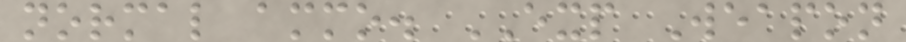normal ammo. EXP Weapon
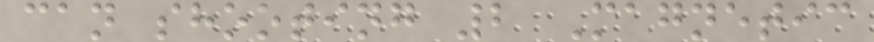can shooting 2 Magnetic
